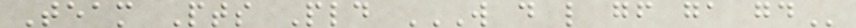Team Pts Pld W D L GF GA GD
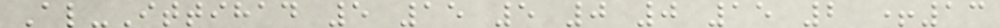Al-Ittihad 5 15 5 0 0 15 2 +13
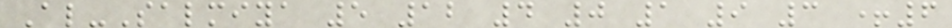Al-Salmiya 5 12 4 0 1 9 3 +6
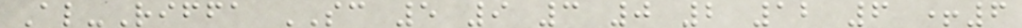Al-Riffa SC 5 9 3 0 2 12 6 +6
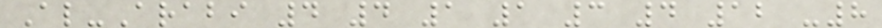Al-Arabi 4 4 1 1 3 4 12 -8
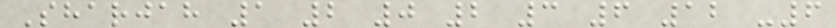Sharjah 1 2 0 2 3 6 12 -6
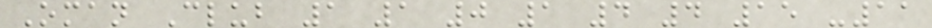Oman Club 1 1 0 1 4 4 15 -11
